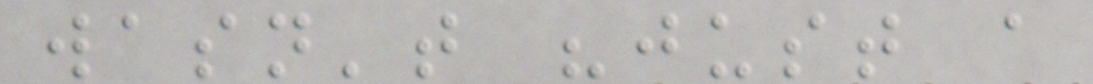wasn't "just a
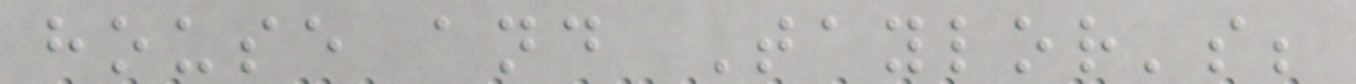house and Taylor's;
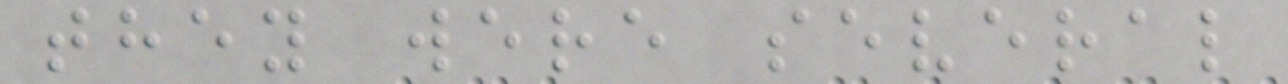they were several
